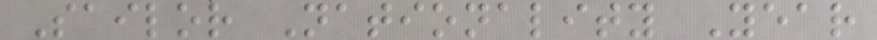Sailor Nationality Year
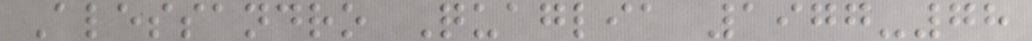Alessandro Quaglia 1977-78
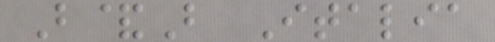B&B Italia
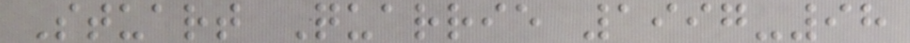Stuart Quarrie 1997-98
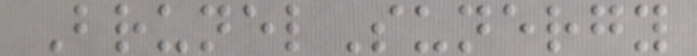BrunelSunergy
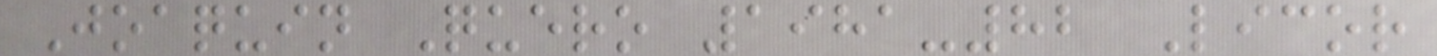Joaquin Quero 1981-82 Licor
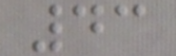43
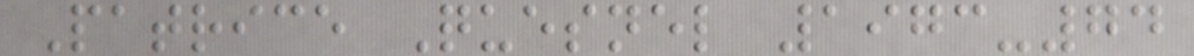Patrice Quesnel 1973-74
